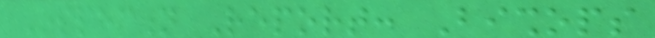Inspection Report: Bishops
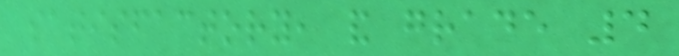satisfactory, and grade 4
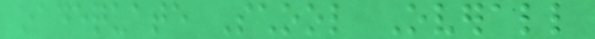inadequate School Overall
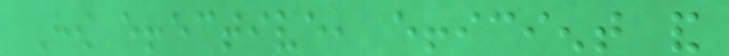How effective, efficient and
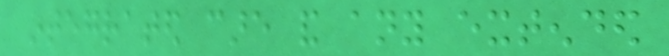integrated care and any extended
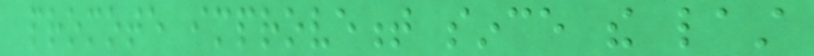promote improvement since the last
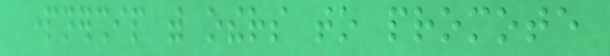partnership with others to promote
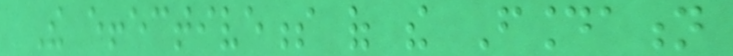The effectiveness of the Foundation
